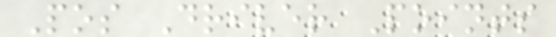Pos Driver Points
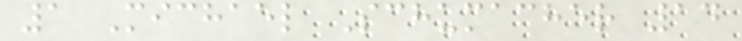1 Michael Schumacher 14
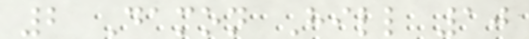2 Damon Hill 10
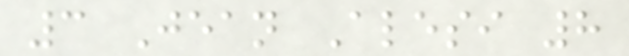3 Jean Alesi 8
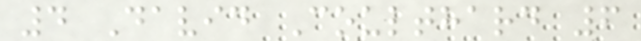4 David Coulthard 6
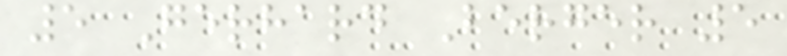5 Gerhard Berger 5
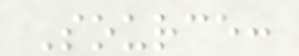Source:
